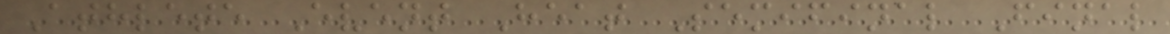Athlete Event Heat Semifinal Final
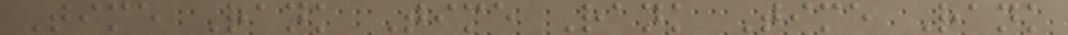Time Rank Time Rank Time Rank
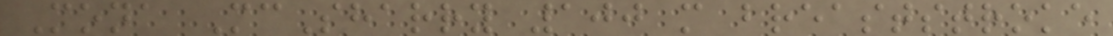Mona McSharry 100 m breaststroke
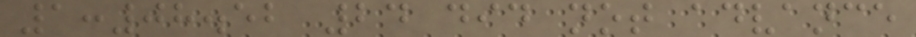1:08.52 24 did not advance
